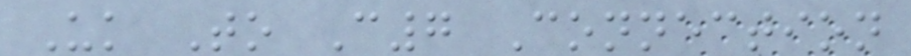Uk To C7 Connection
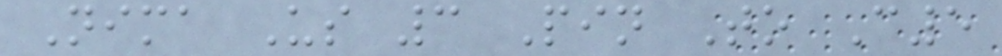Nima Us 3 Pin To C5
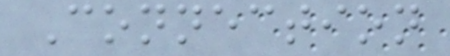Connection
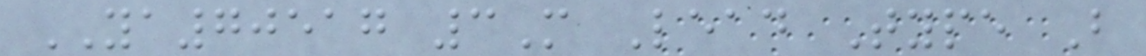YA70517 3M Lead Type B
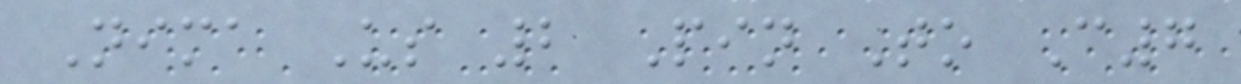Nima Us 2 Pin To C7
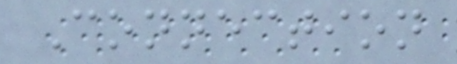Connection
